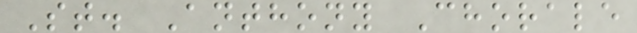St. Anthony Chorale
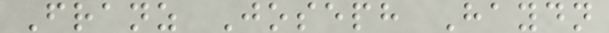Franz Joseph Haydn
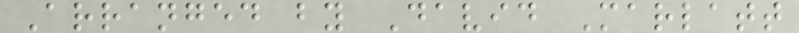Arranged by David Marlatt
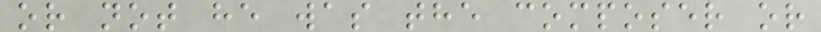or not he was the composer or
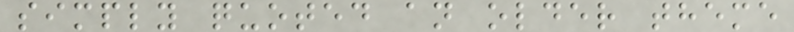simply quoted an older theme
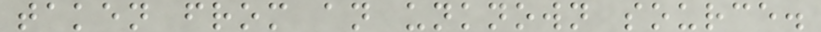taken from an unknown source.
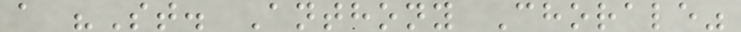a "St. Anthony Chorale"
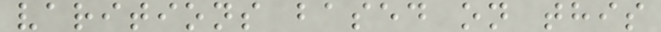varitions based on this
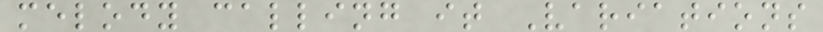melody calling it Variations
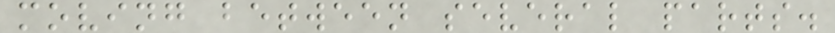moving between several parts.
